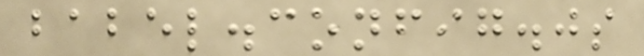babel.config.js
